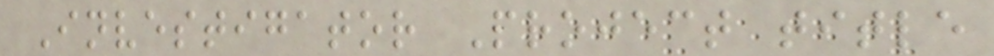Investigator Project title
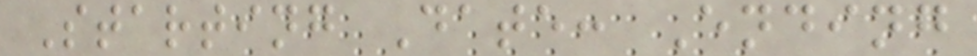Starting Date: Ending
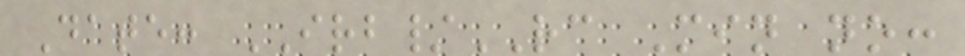Date: IRB/RC Min no:
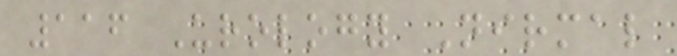116 Urology Nirmal
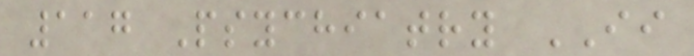117 Psychiatry II
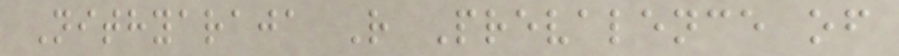Nithyaraja R Prevalence of
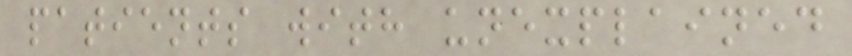patients with unexplained
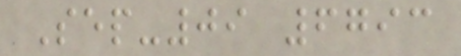Sep-09 6793
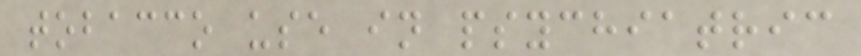tobacco use in psychiatric
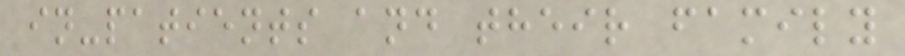in-patients and their family
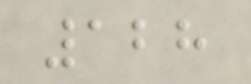128
